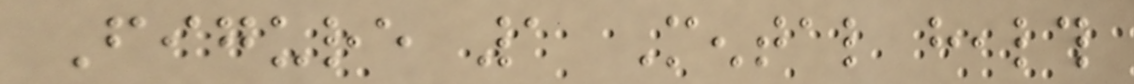Figure 1 Mental health
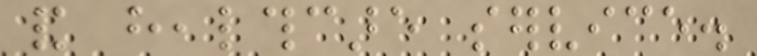and healthcare service.
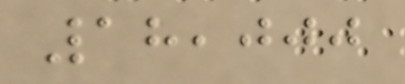18,000
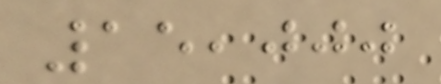15,000
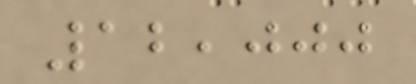12,000
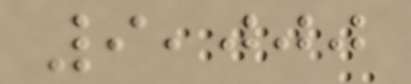9,000
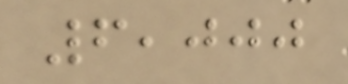6,000
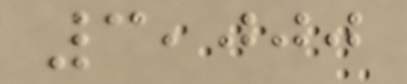3,000
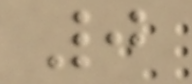0
